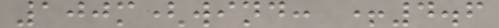100m(wind: +4.6
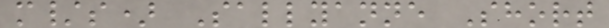m/s) Sallyanne Short
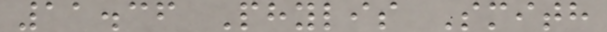11.36 Phylis Smith
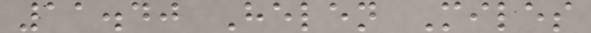11.40 Helen Miles
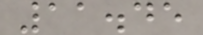11.45
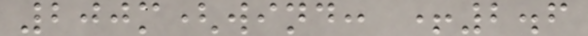200m(wind: +2.6
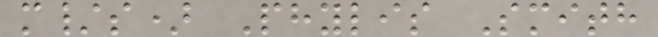m/s) Phylis Smith
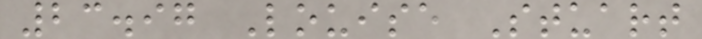23.97 Louise Stuart
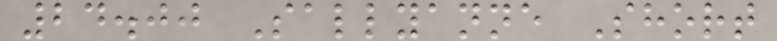24.00 Sallyanne Short
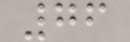76
